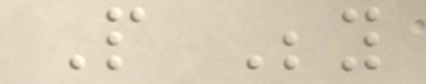People Beyond
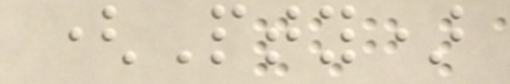(Pty)
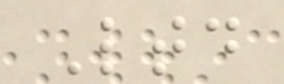Ltd
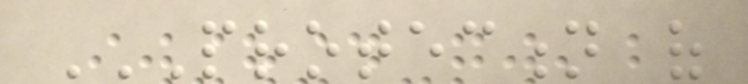PROTECTION OF
